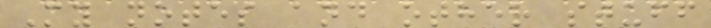My notes and other stuff
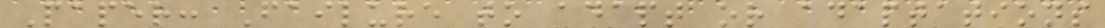Paper: Failure to adapt or adaptations
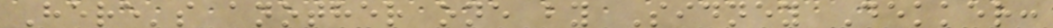Here's another one by Sidney Dekker:
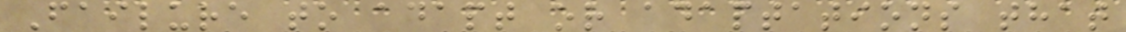Failure to adapt or adaptations that
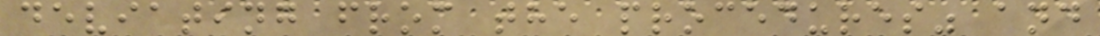deviating from the procedures" and
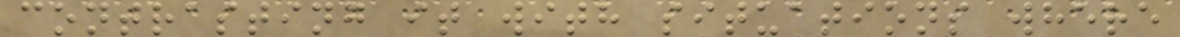contrasting it with situations where
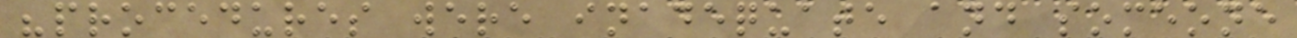"procedures were inadequate and someone
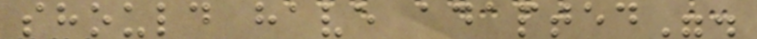should have adapted".
